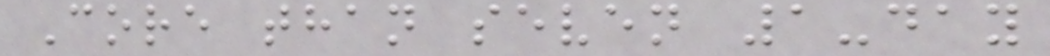Core than seven 1-day
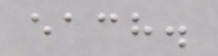each.
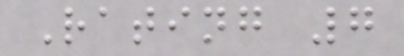Rating 7
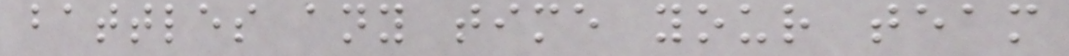battles any time your team
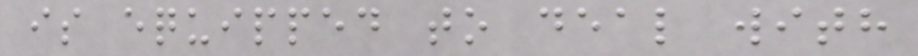is equipped to deal with
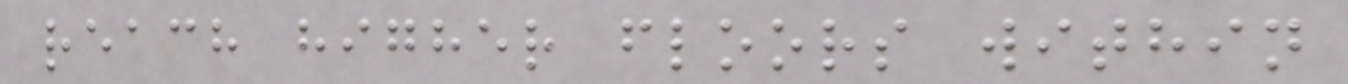reach higher floors within
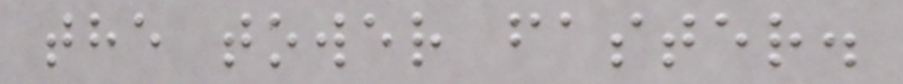the tower faster.
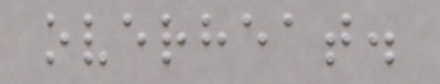overheat.
